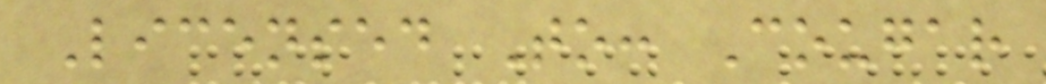Licensed To: Cougar
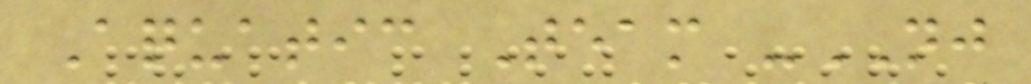Aquatic Team -NJ
